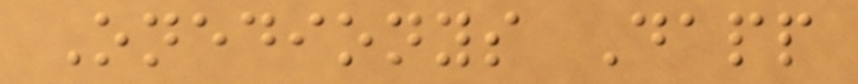Onedionys Dapp
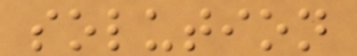solution
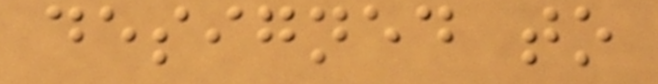designed to
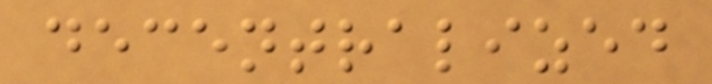decentralized
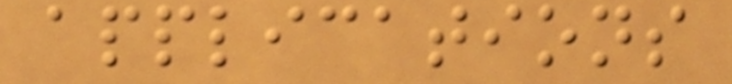applications
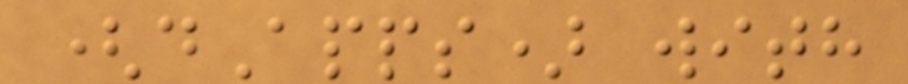(dApps) with
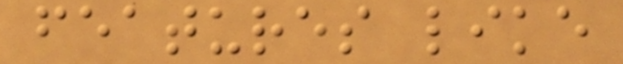features like
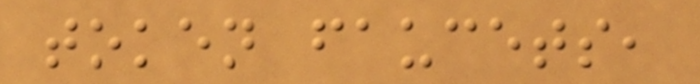token faucets,
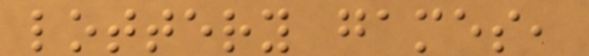lottery games,
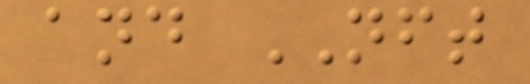and NFT
